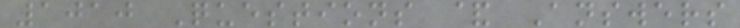1010 Questions & Answers
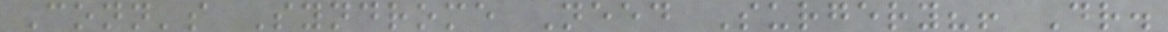Conn's Syndrome Need Surgery?! Dr.
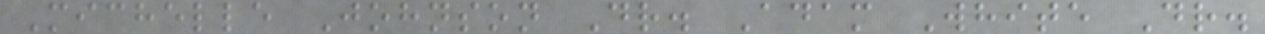Michelle Johnson Dr. Adam White Dr.
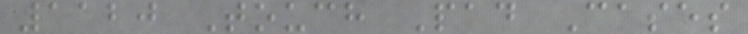1120 Touch Pad Cases
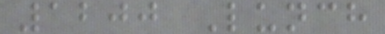1200 Lunch
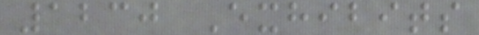1230 Exhibits
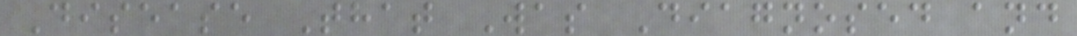Disease That Was Diagnosed and
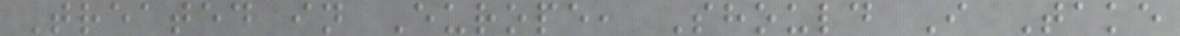Treated in Europe, Should I Take
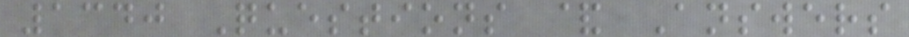1340 Questions & Answers
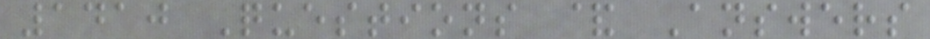1410 Questions & Answers
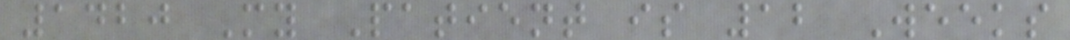1420 My Patient is 12 Weeks
